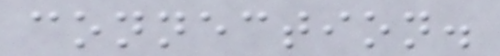connection.
